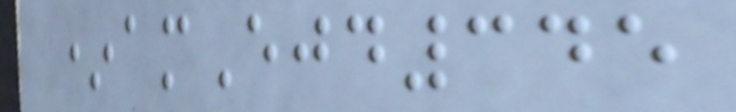*amEjd345
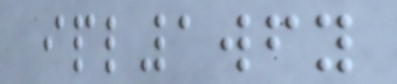ipl1wfy
